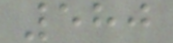580
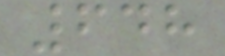648
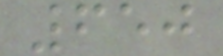650
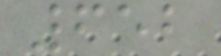652
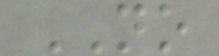NO
